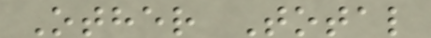Other Total
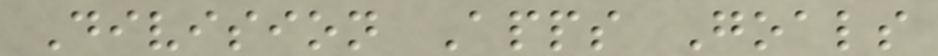Division Apps Goals
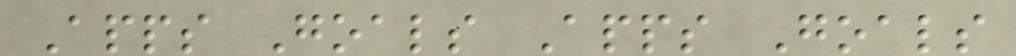Apps Goals Apps Goals
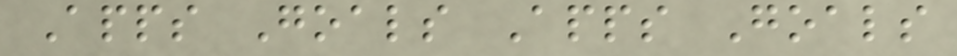Apps Goals Apps Goals
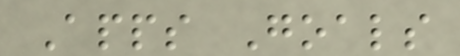Apps Goals
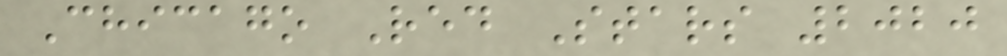Chicago Red Stars 2020
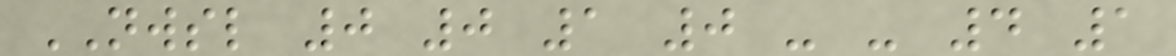NWSL 0 0 1 0 - - 4 1
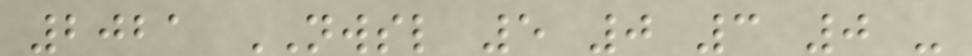2021 NWSL 5 0 3 0 -
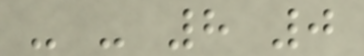- - 8 0
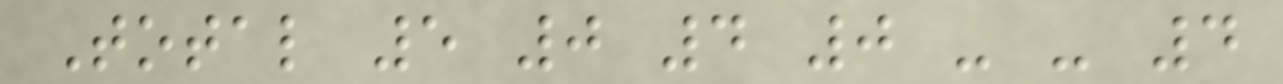Total 5 0 4 0 - - 4
